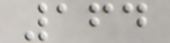164
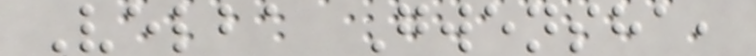Velba Gwensha,
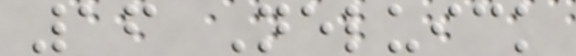16 Neluick
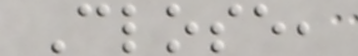Close,
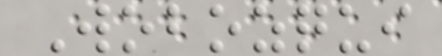Wobozqui
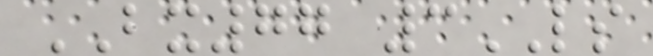BX77 3LS
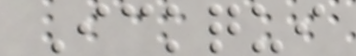Ickqui
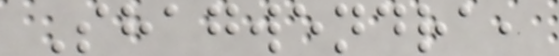Shagwendra,
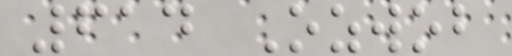614 Ozwob
